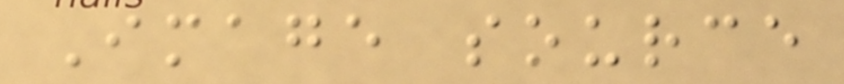Image source
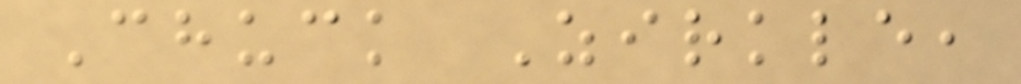Chuck Zirkle,
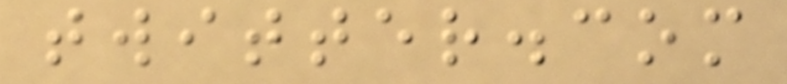twitter.com
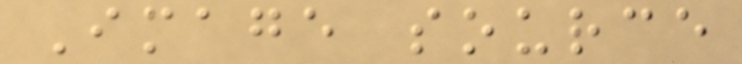Image source
